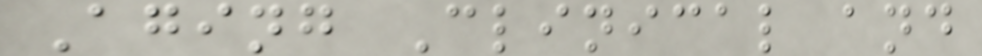Aging Clinical and
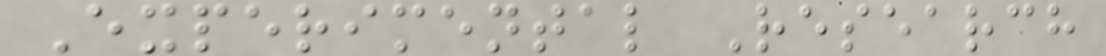Experimental Research
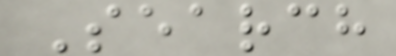Search
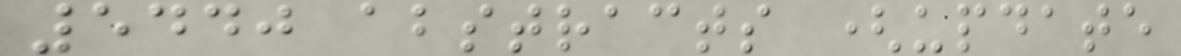5440 abstracts (update
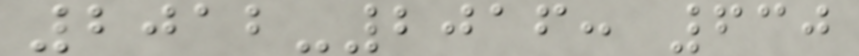2012-2016: 630
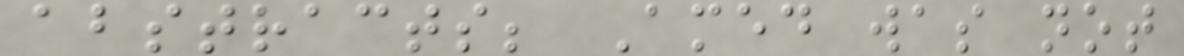abstracts; Amed was not
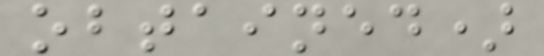obtained)
